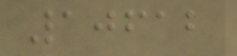10612
